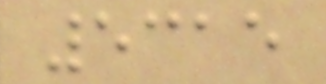5315
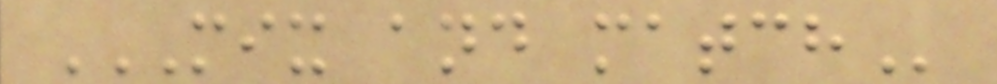MIX AND MATCH
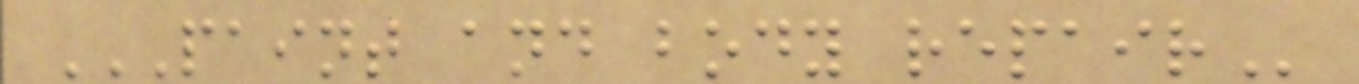PAINT AND BODY REPAIR
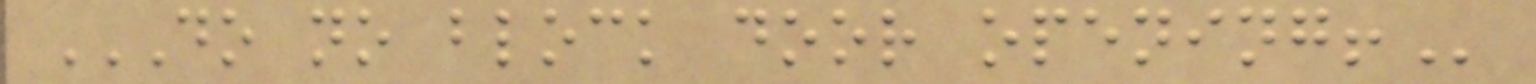DO NO BLOCK DOOR OPENING!
